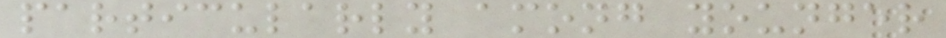particularly among younger
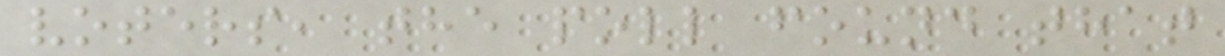voters, the poll found that
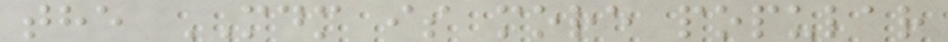the MDM is more popular
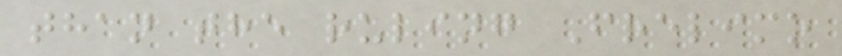than the ruling Frelimo
